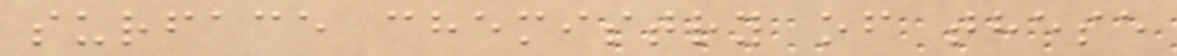surface chemistry of these
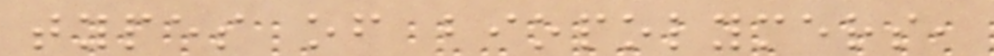types of biopolymers,
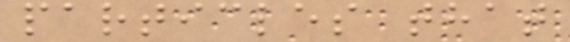particles that
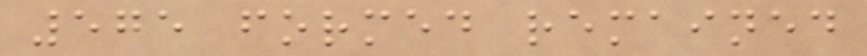575 formed remained
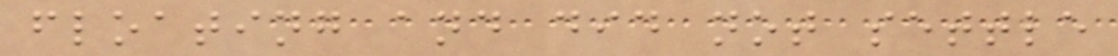floating and did not settle
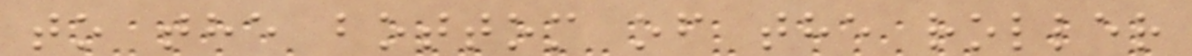to the bottom of the roller
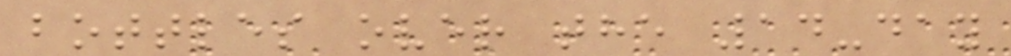bottles over the 14-day
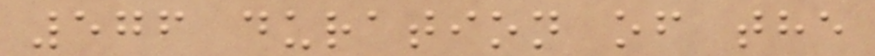576 duration of the
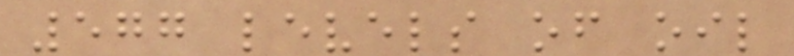577 levels of oil
